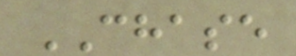CHASE
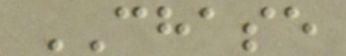CHASE
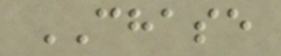CHASE
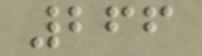266
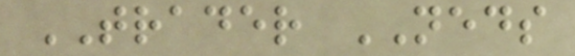TRADER NEDS
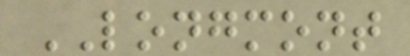LONGMONT
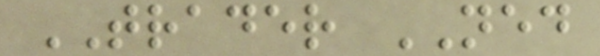TRADER NED
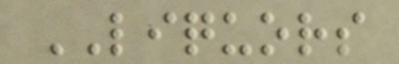LIQUORS
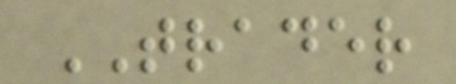TRADER
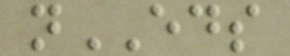nEDS
